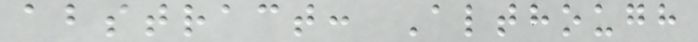abstract: Although
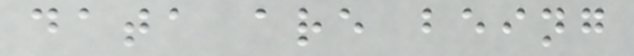data are being
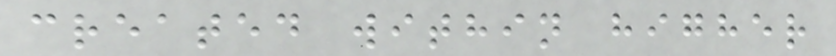created within higher
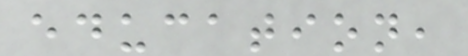education,
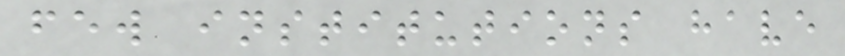few institutions have
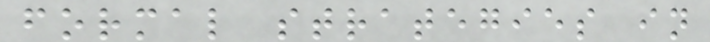formal strategies in
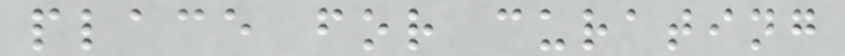place for curating
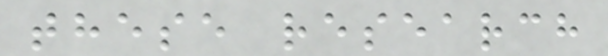these research
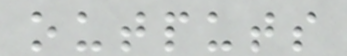outputs
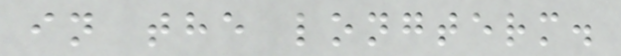in the longterm.
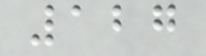127
